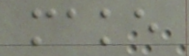make
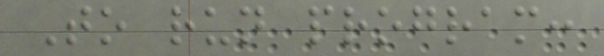To run program:
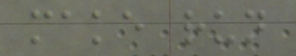make run
